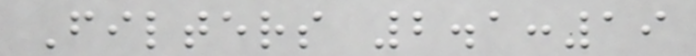Filters 2.1:19
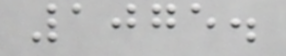1075.
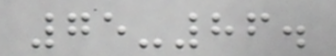75-86.
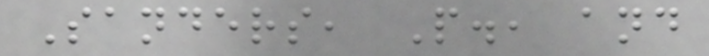Sanders, P., and
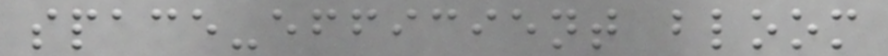space-efficient bloom
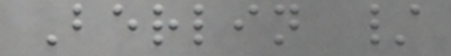Berlin /
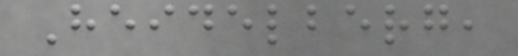Heidelberg,
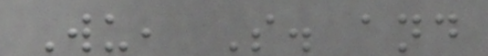Wu, S. and
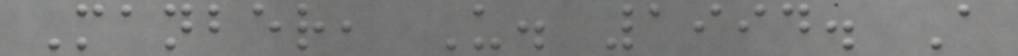Manber, U. 1994. A
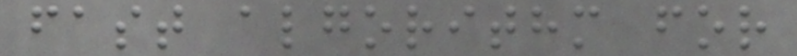fast algorithm for
